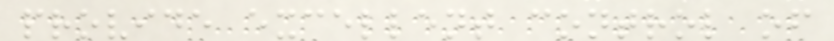provide excellent control of
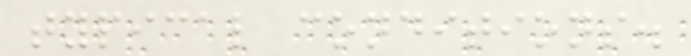typical conditions.
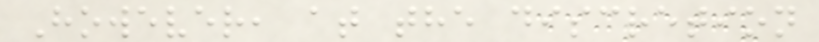However, at the discretion
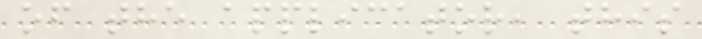of the applicator, this
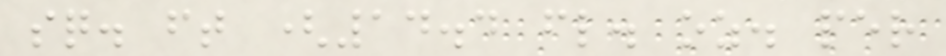sq. ft (14.4 fl. oz. per
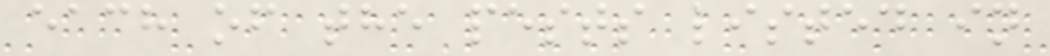each of the pests listed in
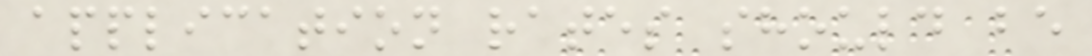application rates should be
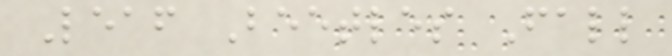Leaf Beetles Fall
